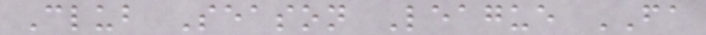Club Season League FA
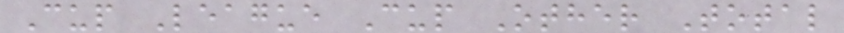Cup League Cup Other Total
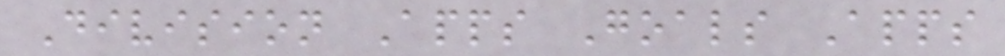Division Apps Goals Apps
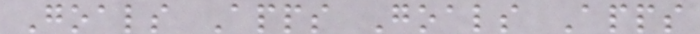Goals Apps Goals Apps
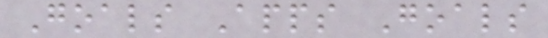Goals Apps Goals
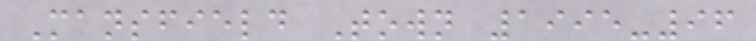Mansfield Town 1995-96
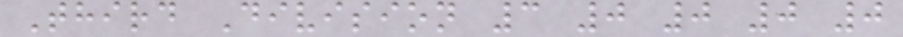Third Division 3 0 0 0 0
